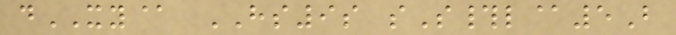dXY@ HS9s sS#l@5B
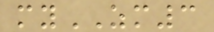myZM3
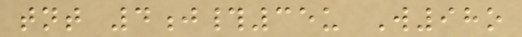tnt 4j#35u W98o
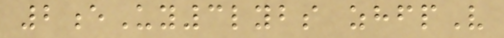2eUy3lybs zhfpV
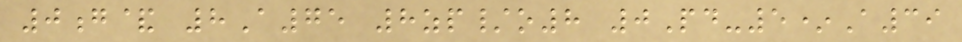0g& 8A75 8zp/o8 0Pd-5*A39
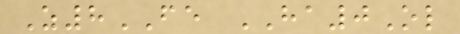Z8FE HA0Ol
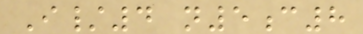I/4 n5c8
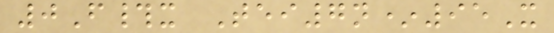0F#x Tei7n*95X
